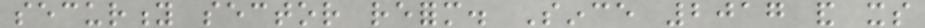security sector reform. Since 2017 and its
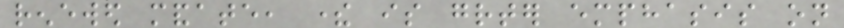renewed mandate, there is greater emphasis on
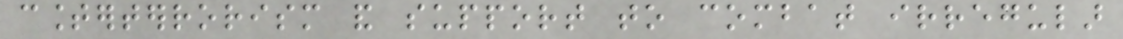counterterrorism and support to combat irregular
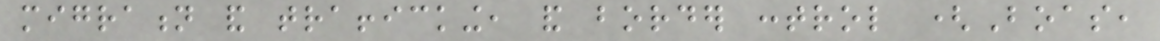migration and trafficking, and border control (Boas,
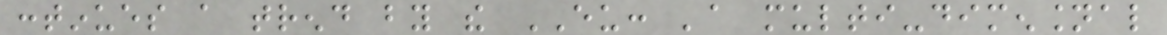continues a trend by the EU: 'a multi-dimensional
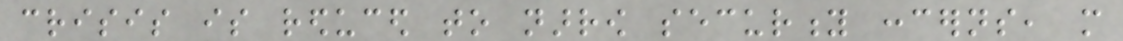crisis is reduced to narrow security concerns, more
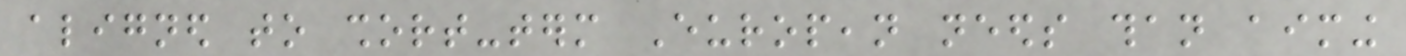aligned to short-term European needs than aiming
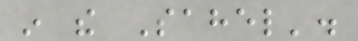in the Sahel'.
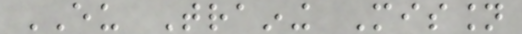EU Training Mission
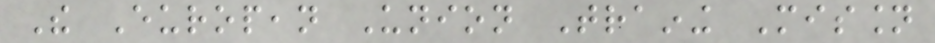The European Union Training Mission
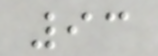93
